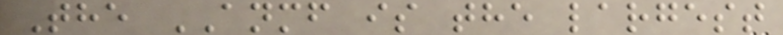The ANMF is the largest
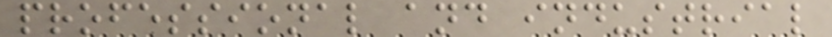professional and industrial
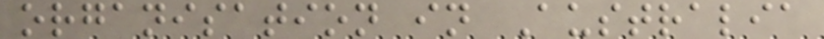organisation in Australia
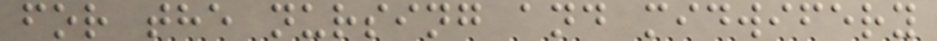for the nursing and midwifery
